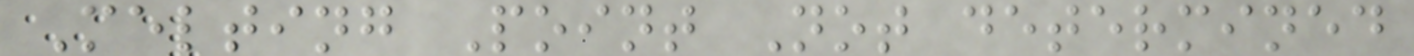Melting Point Not determined
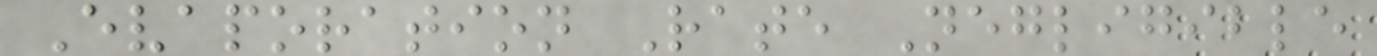Evaporation Rate Negligible
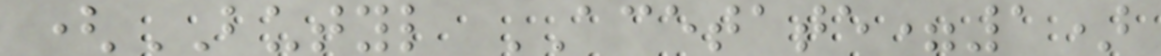(BUTYL ACETATE=1)
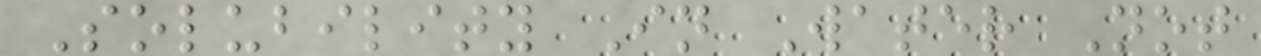Solubility In Water Not
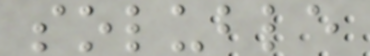soluble
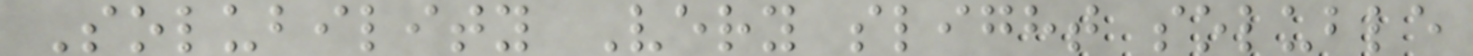Solubility Very slight soluble
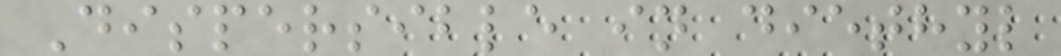Dispersible in diethyl
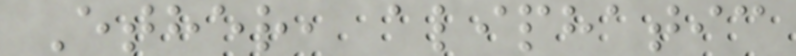Ether, aliphatic
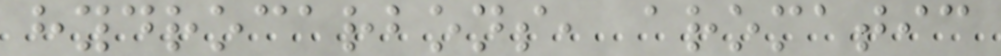hydrocarbons, aromatic
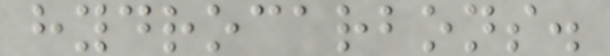hydrocarbons.
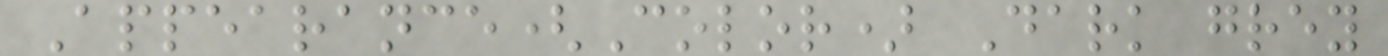Appearance(Color) Dark grey
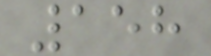158
